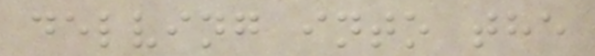delving into the
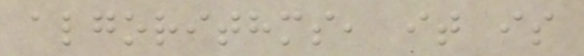algorithms, it is
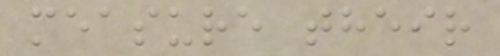measure their
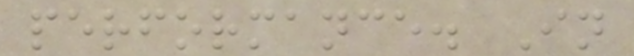performance. In
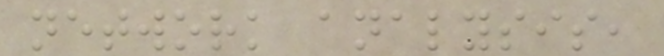network analysis,
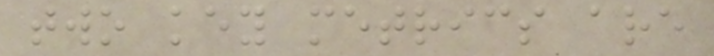two key metrics are
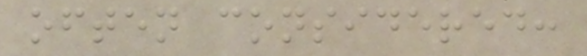often considered:
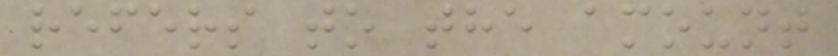refers to the amount
